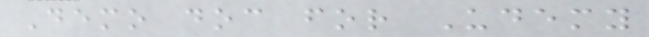Demo doc for Udemy
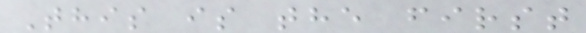This is the first
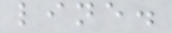line.
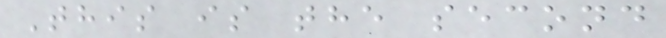This is the second
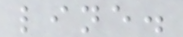line.
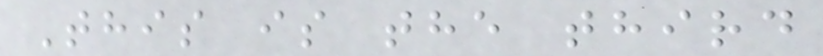This is the third
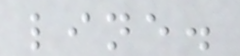line.
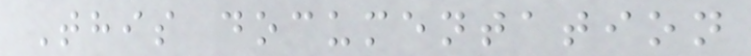This documentation
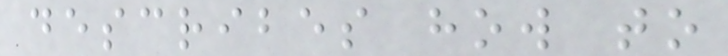describes how to
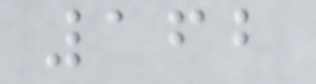162
